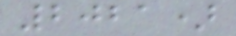2021)
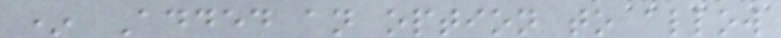* Added an option to allow
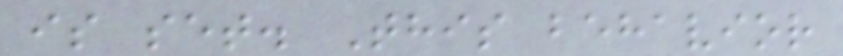is set. This behavior
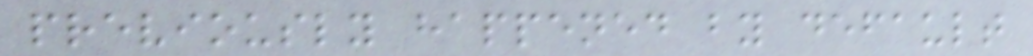previously happened by default
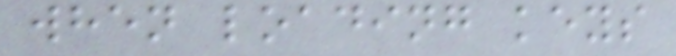when loading keys
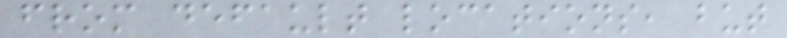from default locations, but
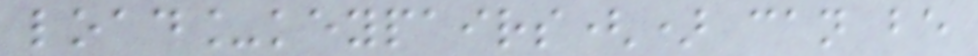load_keypairs() can be
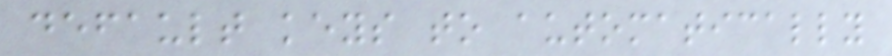default keys to automatically
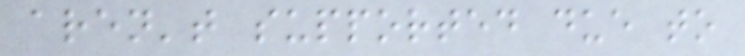aren't supported due to
